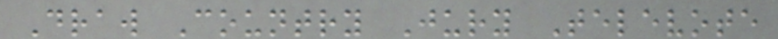Draw Country Jury Televote
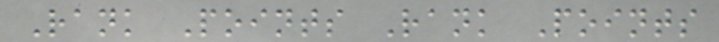Rank Points Rank Points
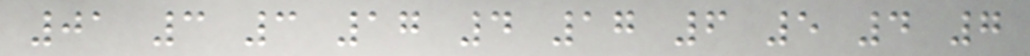01 3 3 17 4 17 6 5 4 7
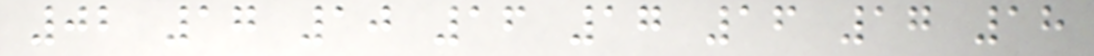02 17 10 16 17 16 17 18
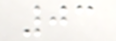03
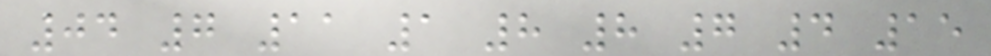04 7 11 1 8 8 7 4 15
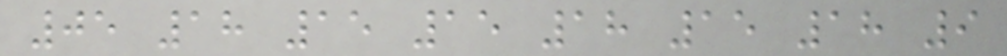05 18 15 15 18 15 18 9
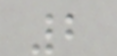2
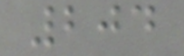204
